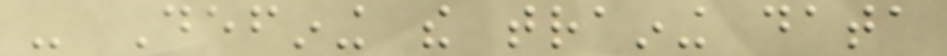- Defining the training data
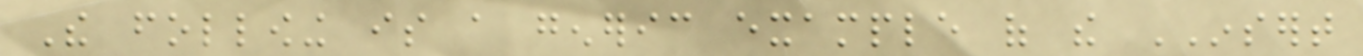The following is a generic example of the INSERT
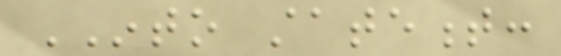INTO statement:
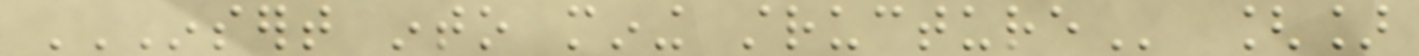INSERT INTO MINING STRUCTURE []
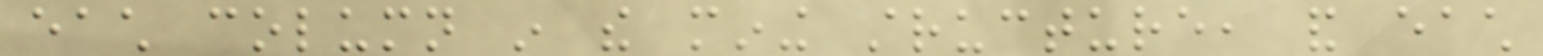each column in the mining structure, and each
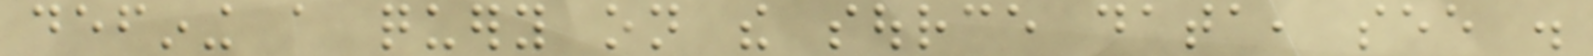defining a query on the source data, see .
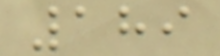189
